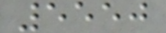5550
